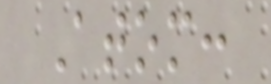Atom:
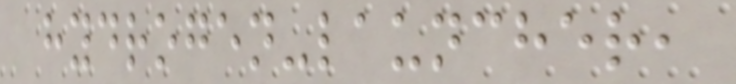hydrogen-launcher,
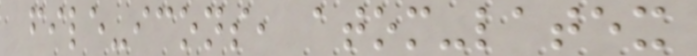file-icons, atom-latex
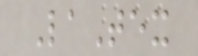LaTex
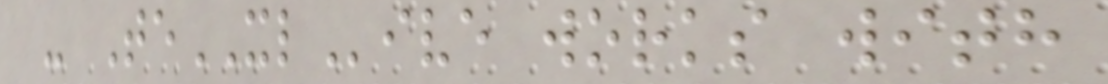- TeXLive works with
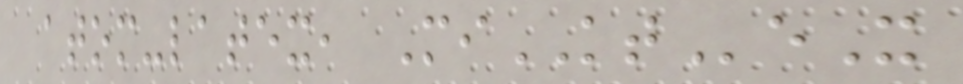atom-latex, MiKTeX
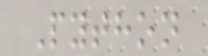Python
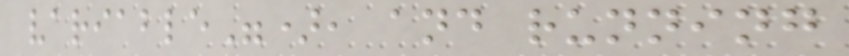variable"), and running
